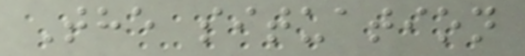The situation
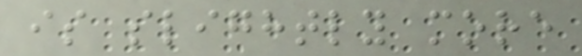is slightly more
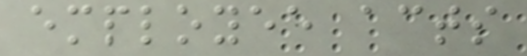employee acts
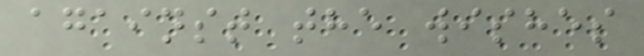against the wishes
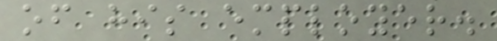of his employer.
